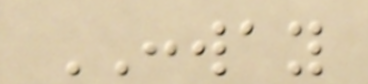CONWAY
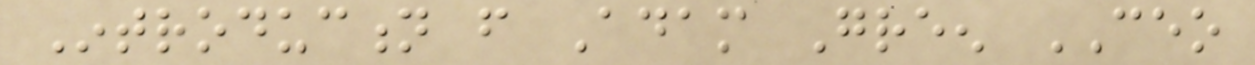Introduction from Adam Green CEO
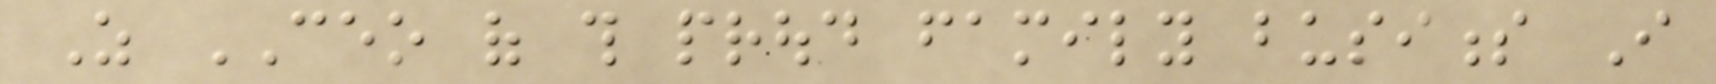As CEO of this proud family business I
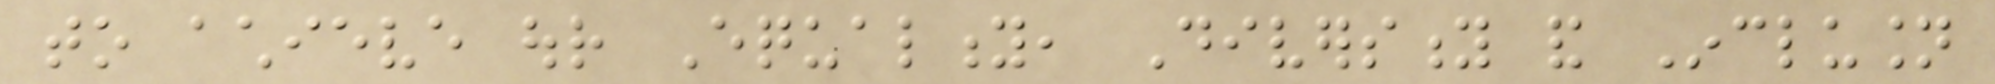to achieve our Equality, Diversity and Inclusion
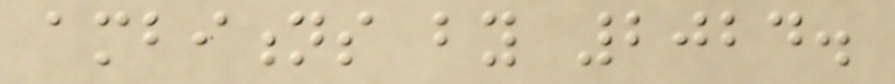ambitions by 2024.
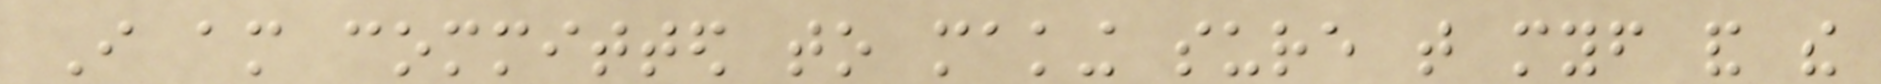I am committed to making sure that myself and the
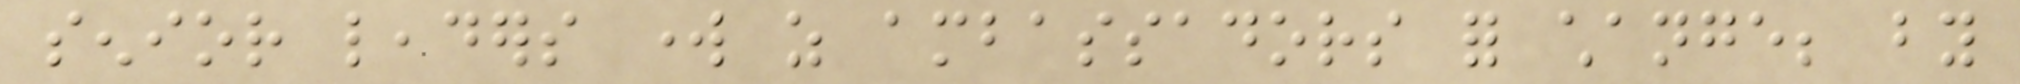senior leaders work as ambassadors for change; by
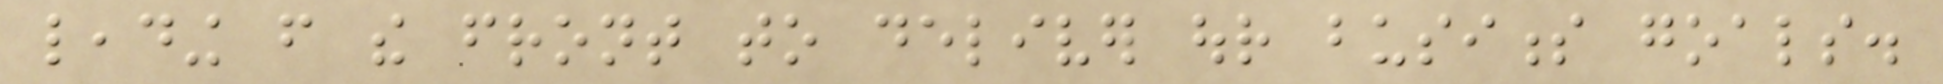leading from the front to deliver our business goals.
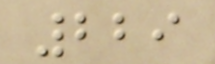229
